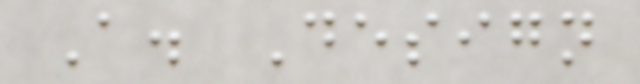A. Design
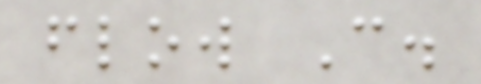flow C.
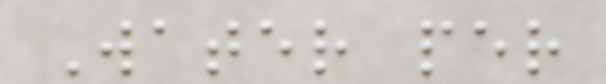Water per
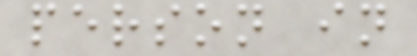person in
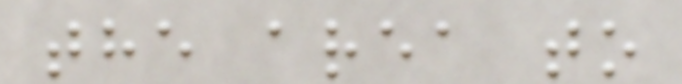the area to
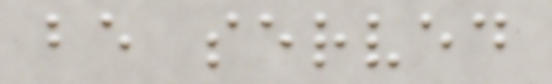be served
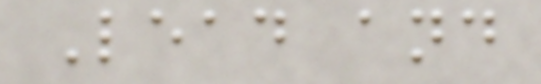Lead and
